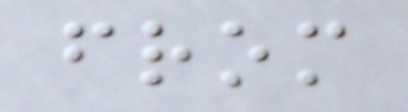from
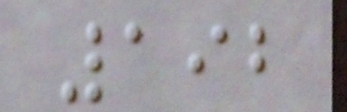192
